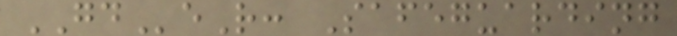GDeR: Safeguarding
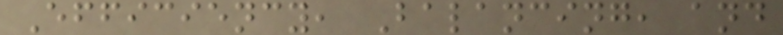Efficiency, Balancing, and
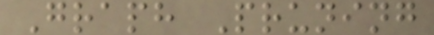Graph Pruning
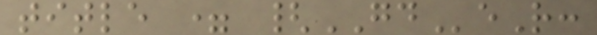title = {GDeR:
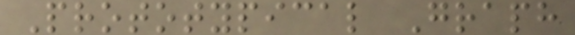Prototypical Graph
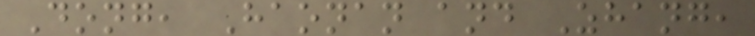Dong, Haonan and Zhang,
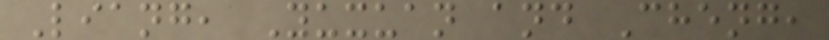Liang, Yuxuan and Cheng,
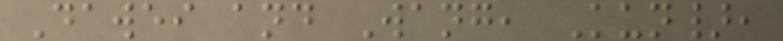Dawei and Wang, Kun},
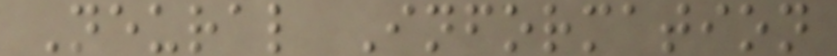Neural Information
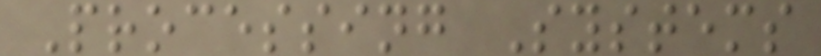Processing Systems
